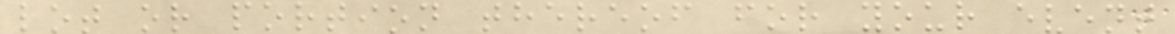lot or portion thereof for your event
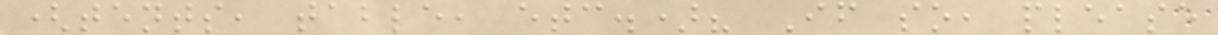(tents, table, etc.)? If so, please
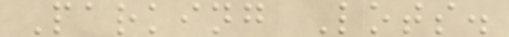Parking Lots.
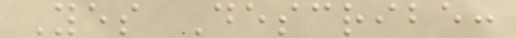Yes Describe:
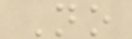No
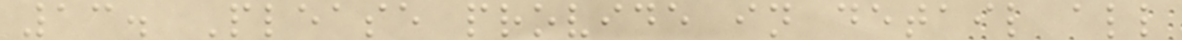13. Please provide in detail all
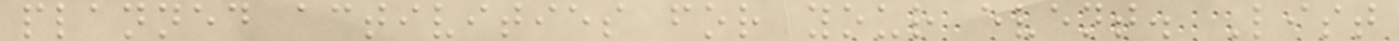planned activities for your event. List
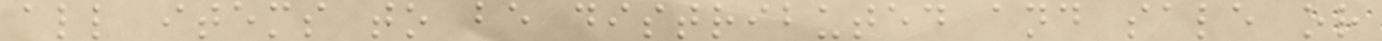all items to be distributed and sale or
